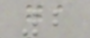2
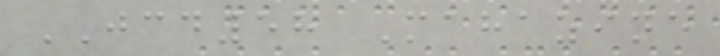JCD58 Mahazine
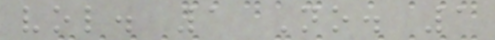vol. 1 No. 1
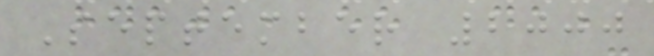September 2000
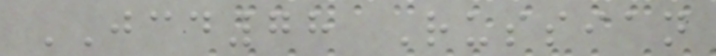JCD78 Russian
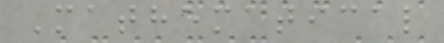Mathematical
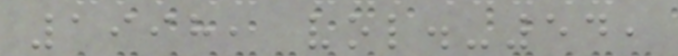1998, vol.-54,
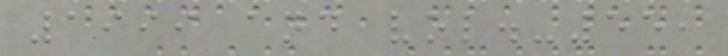1999 and vol.-55,
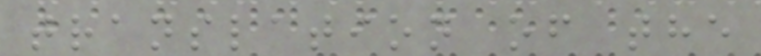translation of the
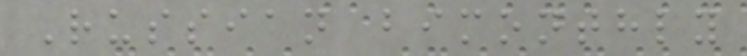Russian bimonthly
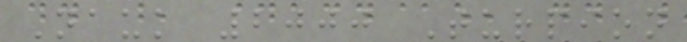Nauk 2000 Turpion
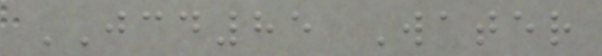JCD85 Water
